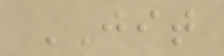JIT
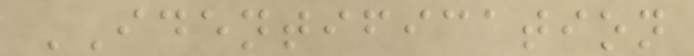IDENTIFICATION
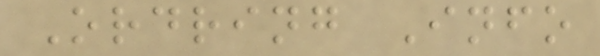Ordring Info
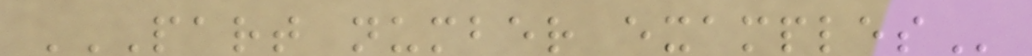PART NUMBER EXAMPLES
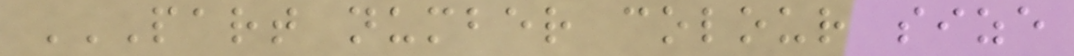PART NUMBER COLOUR SIZE
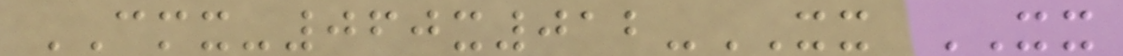CMX-060x012-XX XX
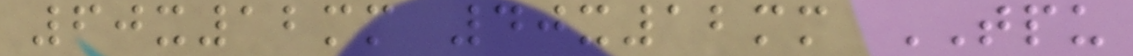60x12mm 40x12mm TPU
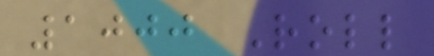1000 Roll
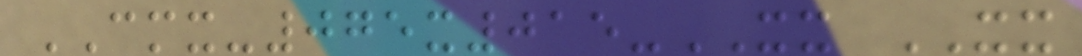CMX-075x015-XX XX
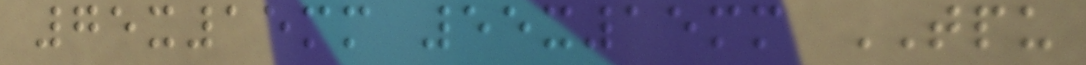75x15mm 55x15mm TPU
